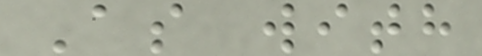As with
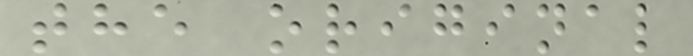the original
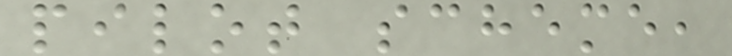pilot scheme,
